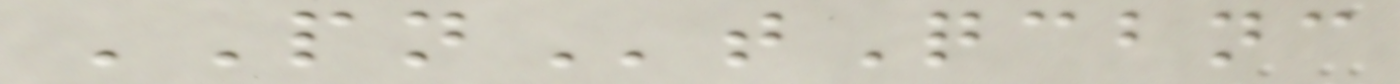PNtQcbnc
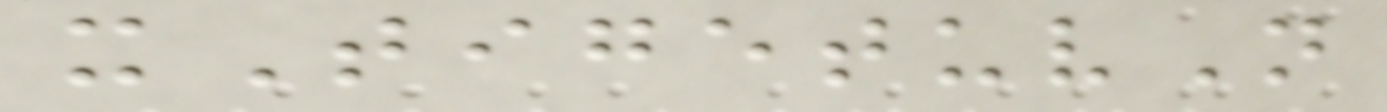xTigetuvN
